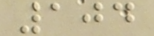104
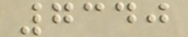7340
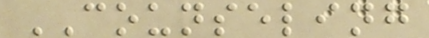COUNSELING
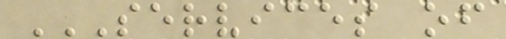SERVICES OF
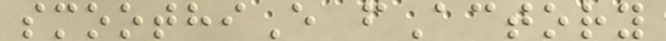smoothiE fActory
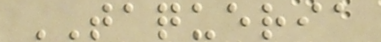TAQUERIA
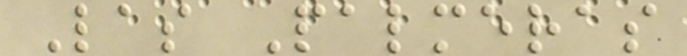Las Palmeras
